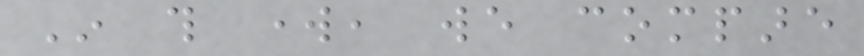In this work, we compare
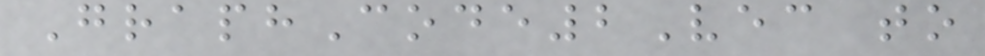GraphCode2Vec to
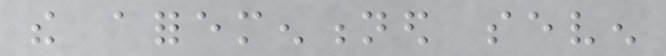the aforementioned seven
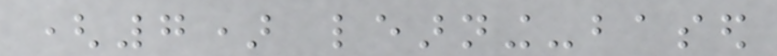(7) learning-based
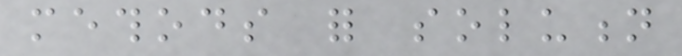methods for solution
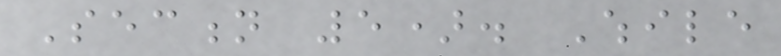Section 5). While
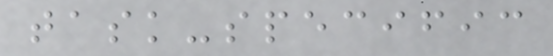task-specific
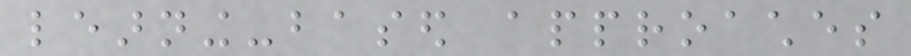learning-based approaches
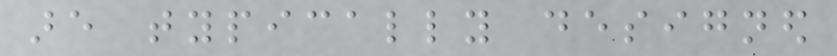are typically designed
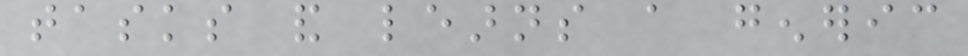tasks and learns a generic
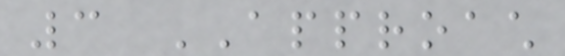3 APPROACH
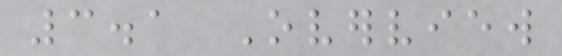3.1 Overview
